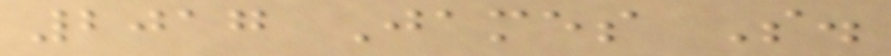2017 James S.
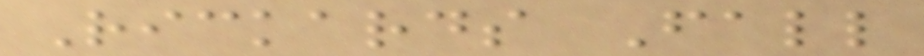Rickards Fall
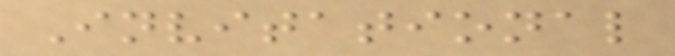Invitational
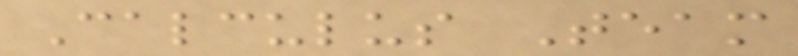Calculus Team
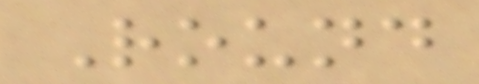Round
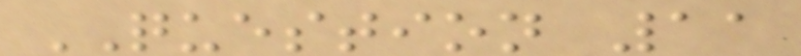QUESTION 11
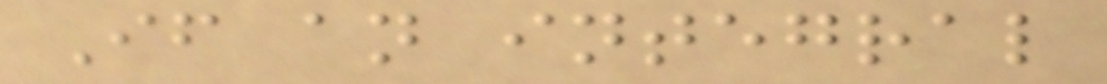If an integral
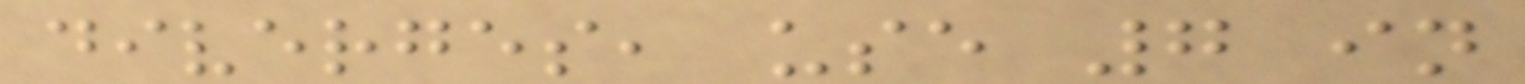diverges, use 7 in
